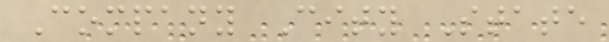Company City State
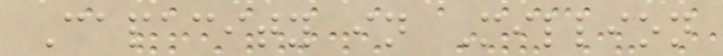Capacity in Million
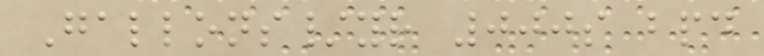Gallons/yr 000s bpd
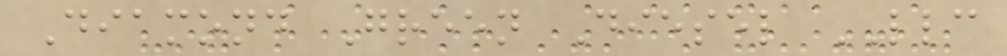Diamond Green Diesel LLC
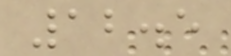12.5
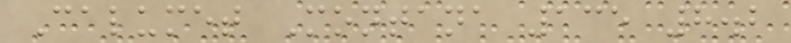Calumet Montana 135 8.2
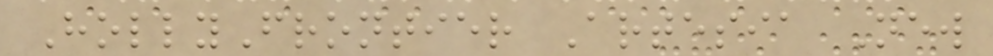HollyFrontier Artesia New
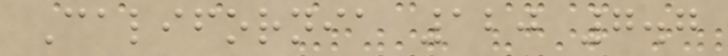California 120 7.7
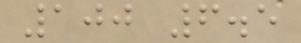100 6.5
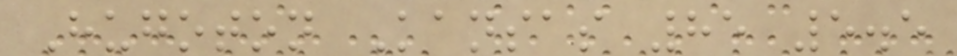Hugoton Kansas 85 5.5
